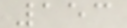153
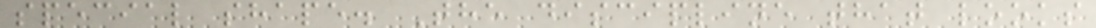special shape. The discipline that looks
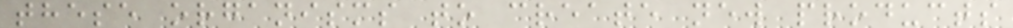these organisms to create new products
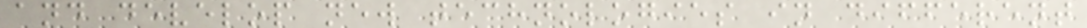and develop new technologies in different
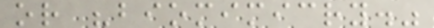or "biomimicry."
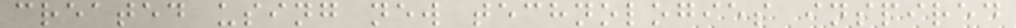created using new technologies inspired
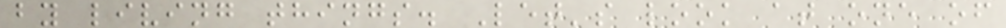by living things. Let's look at one of
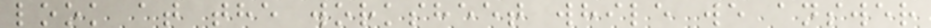look at the worksheet while we answer
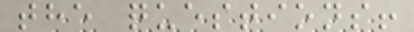the questions!
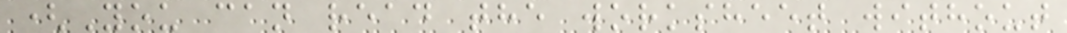(You can read the worksheet without
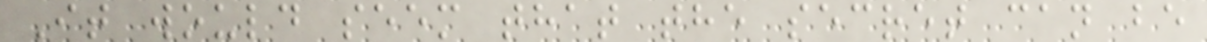It would seem that the secret can be
